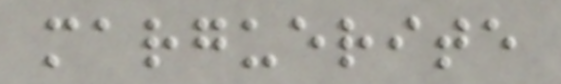marguerite
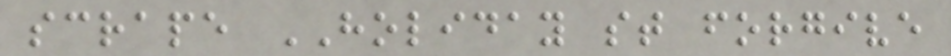scrape HOLIDAY st forgive
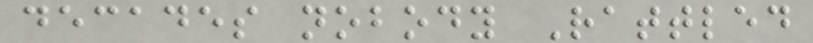decades nobody Rattled
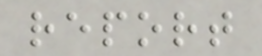report
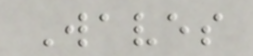Waves
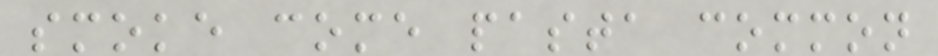smoke come pasta common
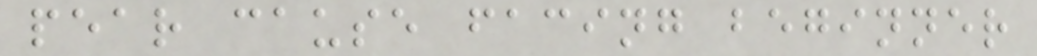pear cause facing beginner
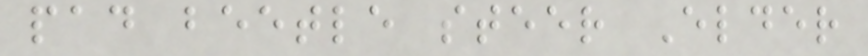pad beetle steer Elder
